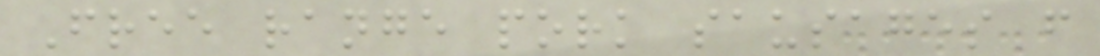Free range pork sausages from
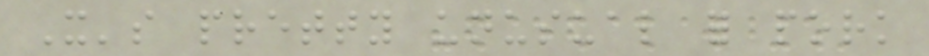It's pretty unusual for pork
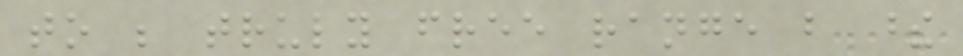to be truly free range but these
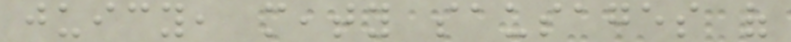juicy, meaty sausages of
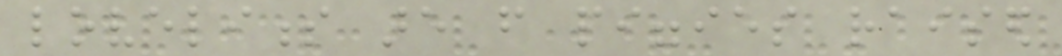loveliness are from piggies raised
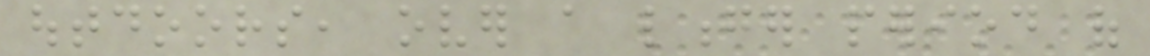outdoors, over a longer period of
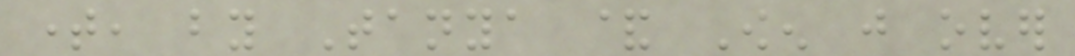time, by Tanya & Owen just over
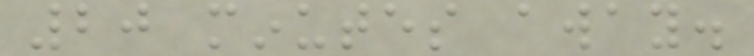20 minutes away.
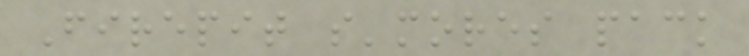Firepit s'mores pack
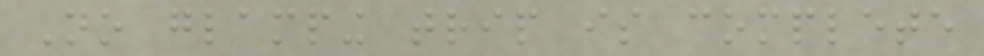No glamping trip is complete
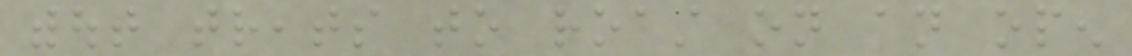without treats to roast on an open
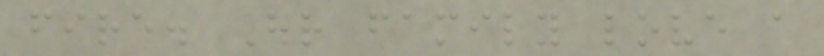fire. Our family love a
